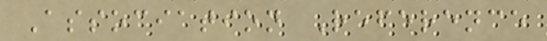Association Reference
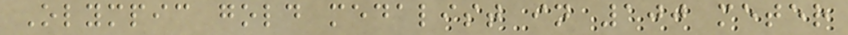Olympic gold medalist in 100 meter
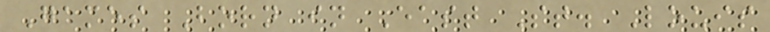Games Born in East St. Louis
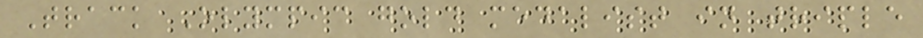Track Olympic gold medalist in triple
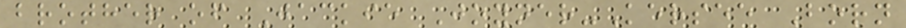brother of Jackie Joyner-Kersee Born
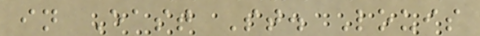in East St. Louis
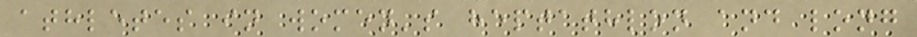athletes in women's heptathlon and long
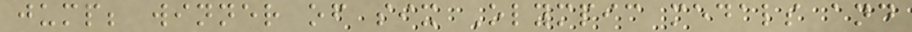jump; winner of six Olympic medals and
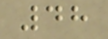48
